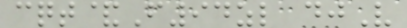cqt&F94zl djV
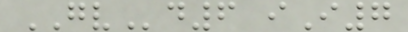GVd6 iI7
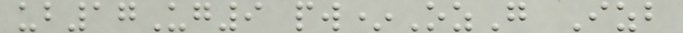ub17Ug9 pw*OzG Izb
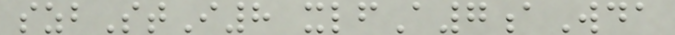szbStI8 xlfA7aWda
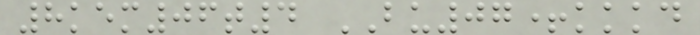8kem06t4 BU07+kkkd
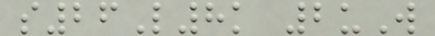s26L8k 2uW
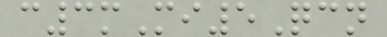c3mMi5Qcn
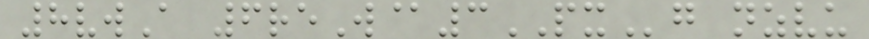8vwA 6reW@3PXg nzvu
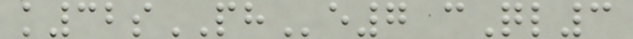k32sPHe7 cQl3
